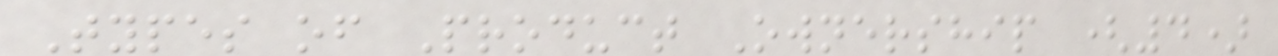Types of Product Ownership (4)
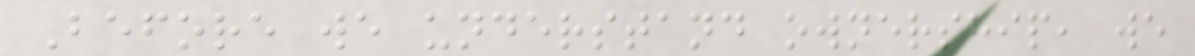Before we understand ownership, we
